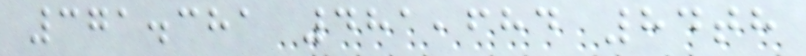371.381 481,684 84th
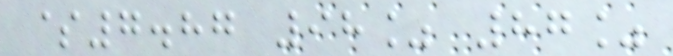$7.87 98% 87%
